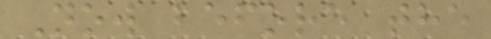Now before the
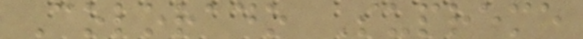Colorado Supreme
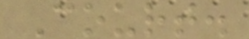Court.
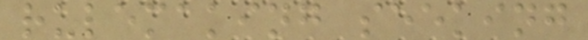rulemaking seeking
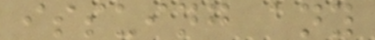issuing any
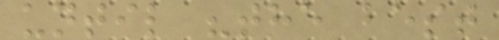until "the best
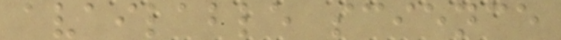available science
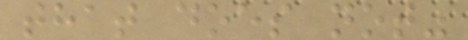that does not"
